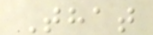That
